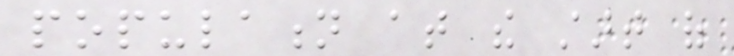population at the start of
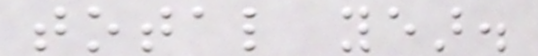total year.
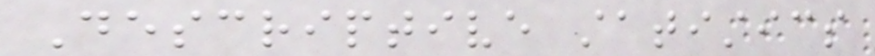Descriptive statistics
